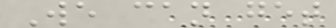We can get
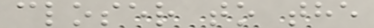closer to the
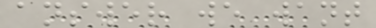answer we want
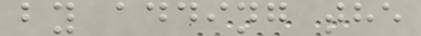by adding the
